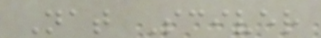Nat Sciver
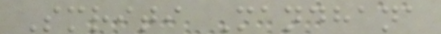Smriti Mandhana
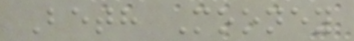Beth Mooney
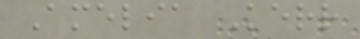Amelia Kerr
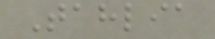Tahlia
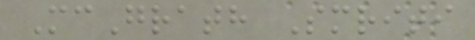McGrath Smriti
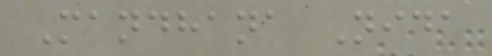Mandhana Nida
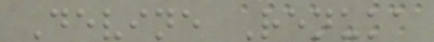Devine Renuka
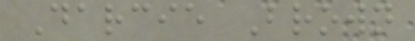Darcie Brown
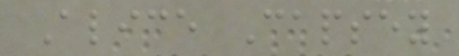Alice Capsey
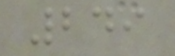249
